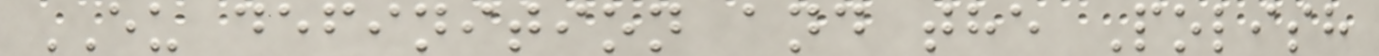EU definition and the Polish
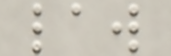law
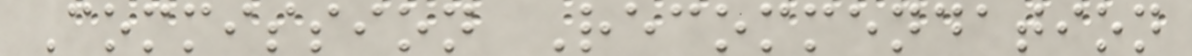Commission Recommendation
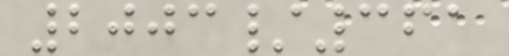2003/361
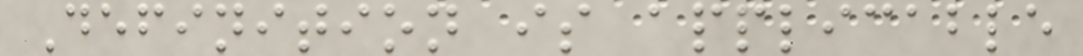Definition is applicable
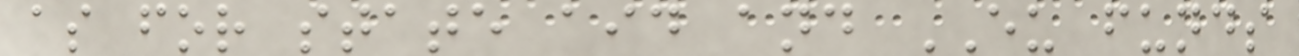as for state aid and EU funds
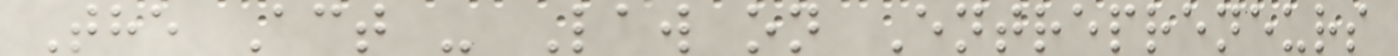The Act - Law on Entrepreneurs
